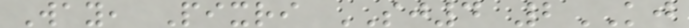Way, Pixri SJ4 2KJ
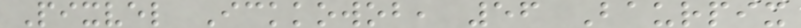Pixvel Ickkowob, 56 Baurpix
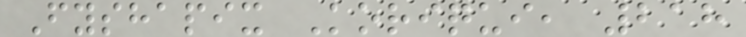Fyshapix Koriqui, 218
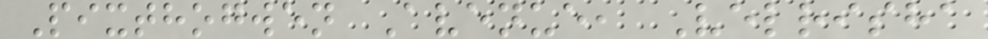Pixthogwen Avenue, Velrisha
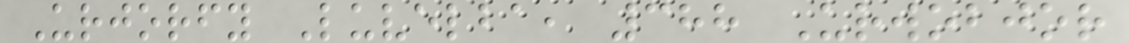Urjorfy Luvelba, 388 Urwobjor
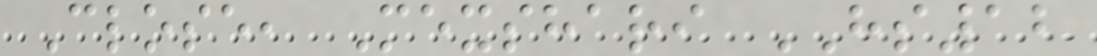Close, Mexshari HS12
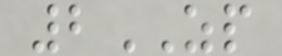2ZP
